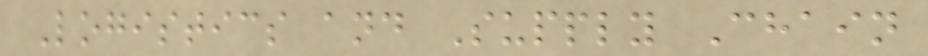Logistics and Supply Chain
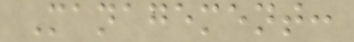Management:
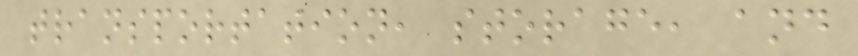transportation, storage, and
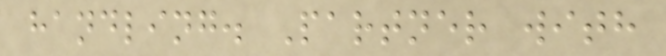handling. Partner with
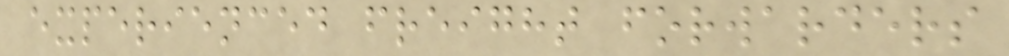experienced freight forwarders
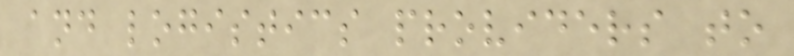and logistics providers to
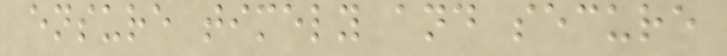ensure timely and secure
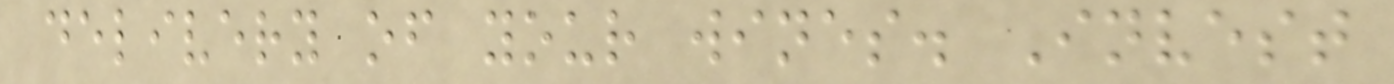delivery of your wines. Invest
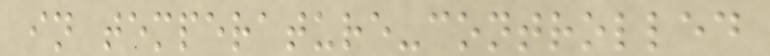in temperature-controlled
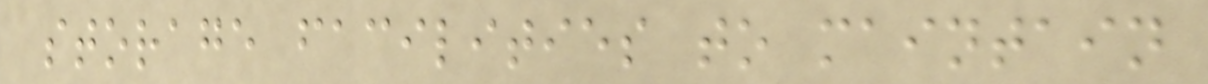storage facilities to maintain
